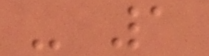- 1
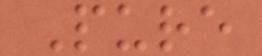Pure
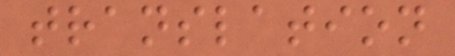translation
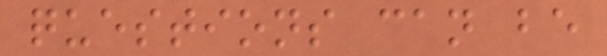questions can be
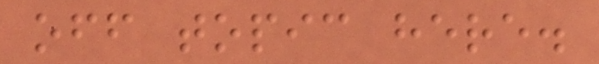off topic here.
